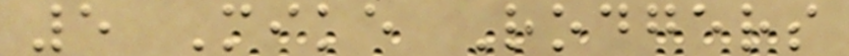5 Mike Rodgers
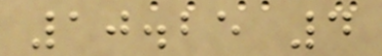10.25 4
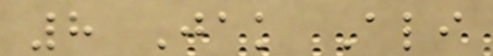8 Jak Ali
